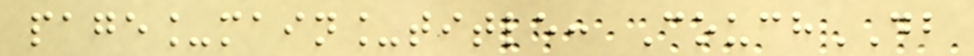page_main_title: CouchDB
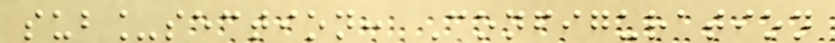sub_section: Configuration
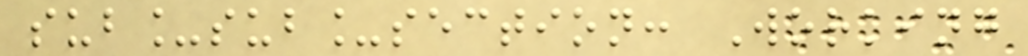sub_sub_section: Working
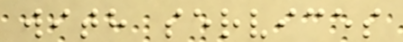with services
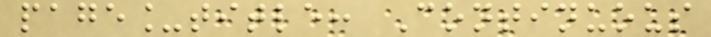page_title: Continuous
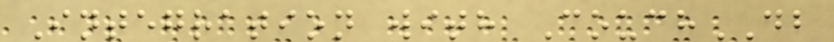Integration with CouchDB
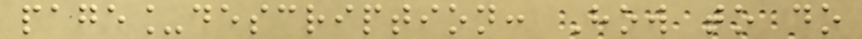page_description: How to do
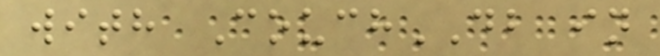with CouchDB in
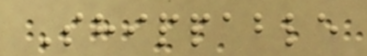Shippable
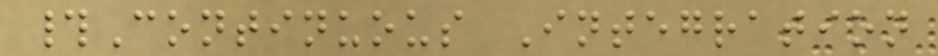#Continuous Integration
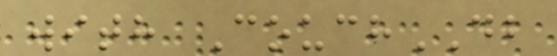with CouchDB
